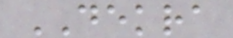DEKRA
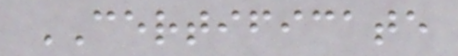CERTIFICATE
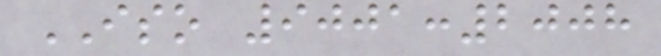ISO 9001:2008
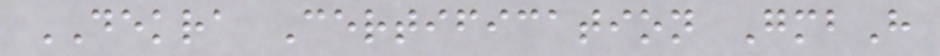DEKRA Certification GmbH
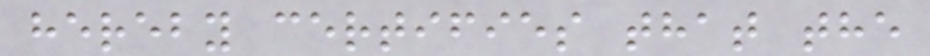hereby certifies that the
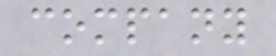company
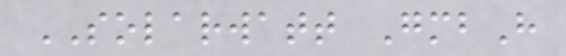SOLARWATT GmbH
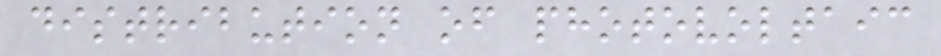distribution of photovoltaic
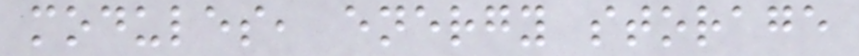modules, energy storage
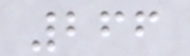266
